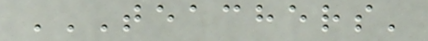TEACHERS'
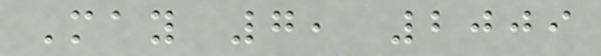May 7, 2009
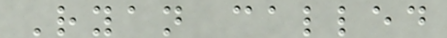Ryan called
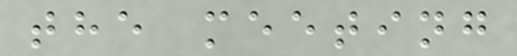the meeting
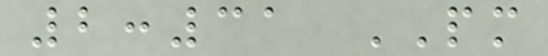2:31 PM
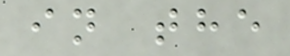in the
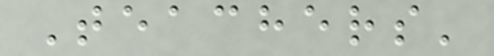Teachers'
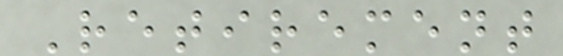Retirement
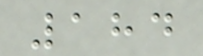184
